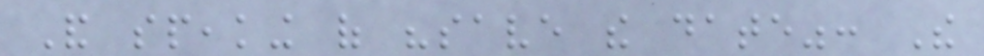And speaking of "save the date": The
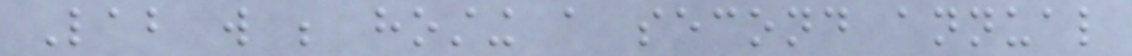Lab will be hosting a second annual
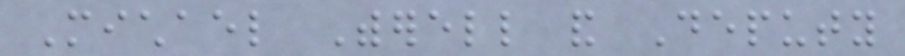Michael Witherell and Deputy
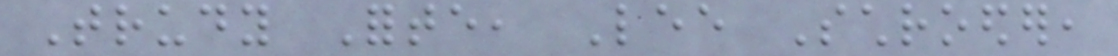Trudy Forte, Lee Schroeder,
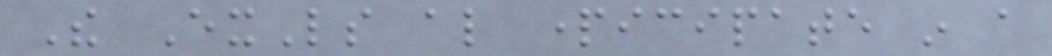The ExLs also participate in a
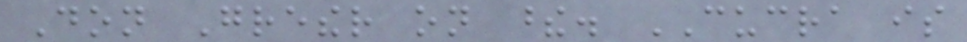Don Grether on these. CUCRA is
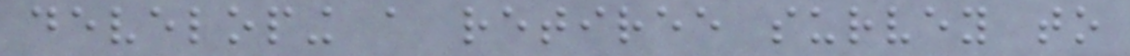developing a retiree survey to
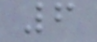6
